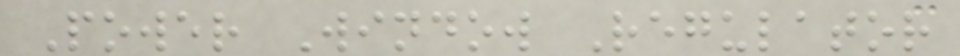Power Window Regulator
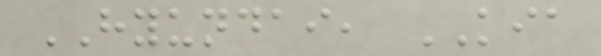HYUNDAI, KIA
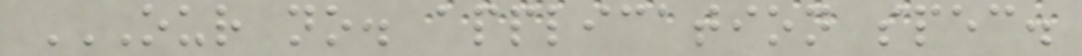OUR NO. APPLICATION SPEC.
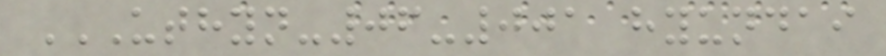UTHYN-06-001 HYUNDAI
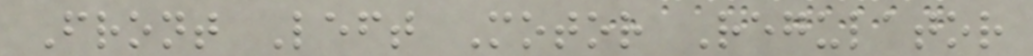Front Left Motor Regulator
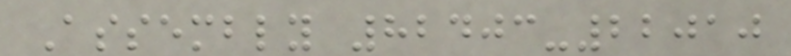Assembly 82403-22010
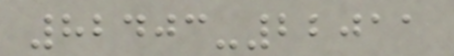82403-22011
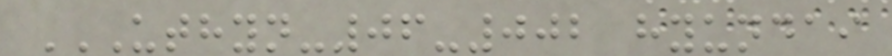UTHYN-06-002 HYUNDAI
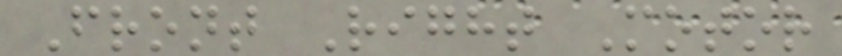Front Right Motor
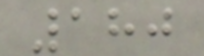180
